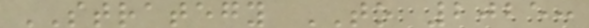STRATEGY TO 2025:
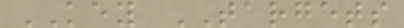KEY TARGETS
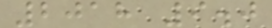2018 9.0
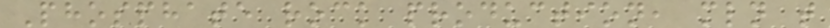Phosphate rock production, mln t
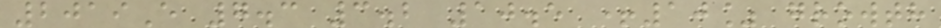2019E 7.3 3.2 10.5 +10% growth
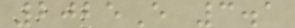2025E 3.1
